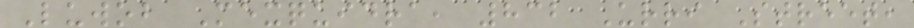Luwob Mexquidra, 832 Urri Street,
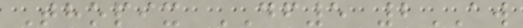Thopix DF5 2AW
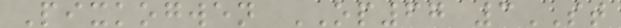Pixkogwen OP67 3ST
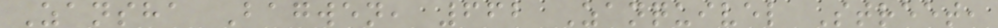Zansha Bagwen, 662 Zanquivel Street,
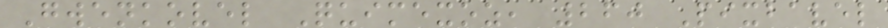Gwenkovel Quimexoz, 260 Pixbavel
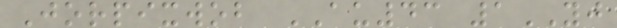Jorpixwob AU43 1YJ
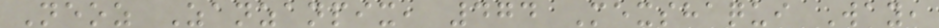Neoz Zanzanpix, 474 Mexshaqui Way,
